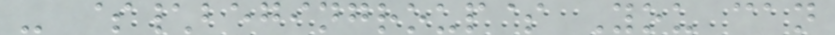- $\begingroup$ You can
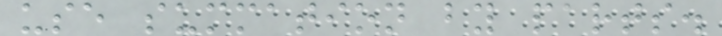use summation by parts.
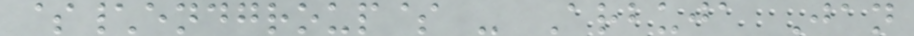$\endgroup$ - Arbuja Jan
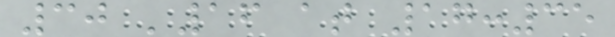30 '16 at 17:35
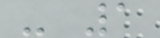- 1
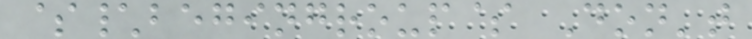$\begingroup$ Don't
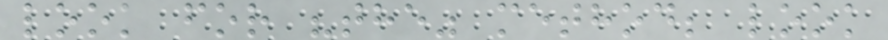look for "the" method; look
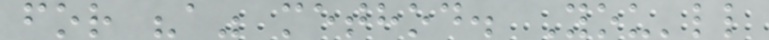for "a" method. You'll
